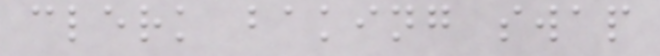clerk baking swap
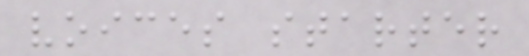voices starter
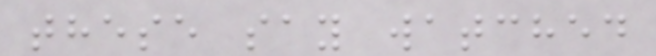these say watched
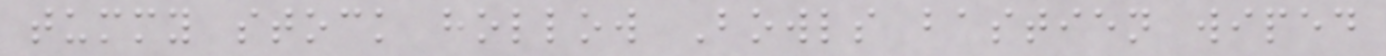tummy stock hollow Bowls bastien wiped
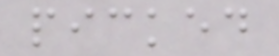picked
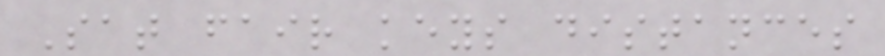Sat fair keys distances
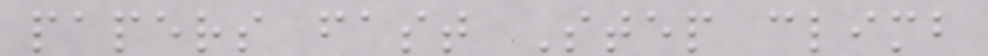papers fast Step climb
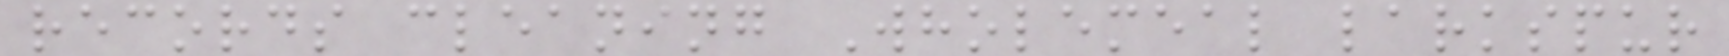records cleaning Wholemeal larkspur
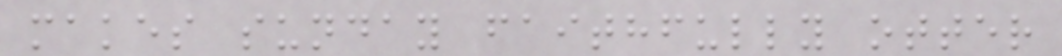makes sunday faithfully otter
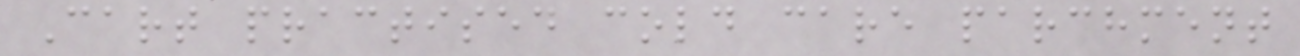Cart practised cold care parchment
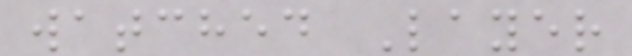watched Layer
